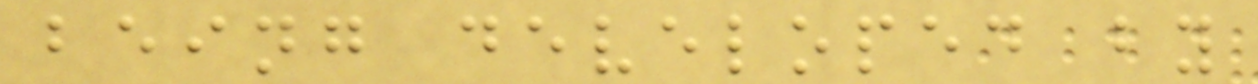being developed by
